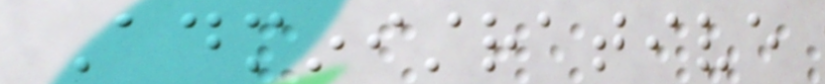Administrative
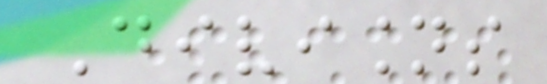Divisions
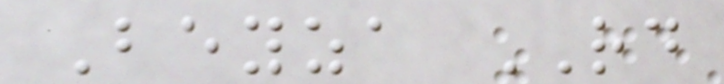Beyza RD
